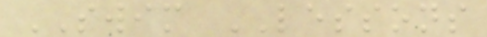SWIM LESSONS
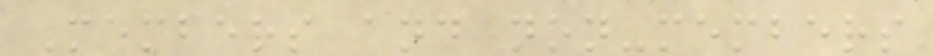Members and non-members
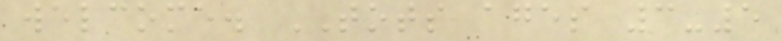welcome. TOTS ages 3-5
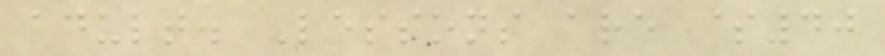adult. Lessons are $40
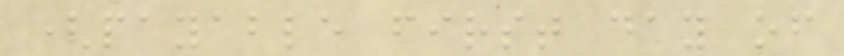(payable first day of
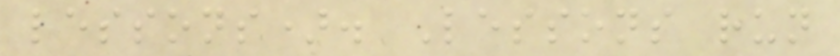lessons). Lessons run
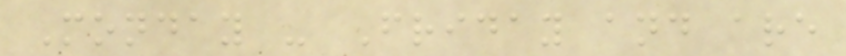Monday - Friday and are
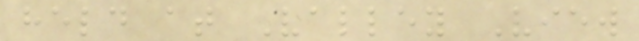held at Valley View
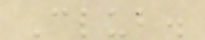Club.
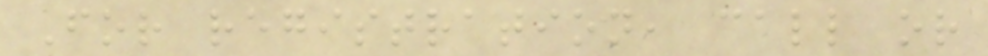For registration, call or
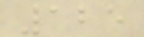125
